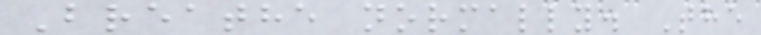Breathe normally. The
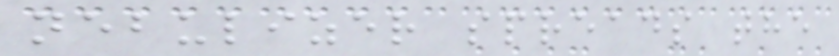nebulizer spreads the
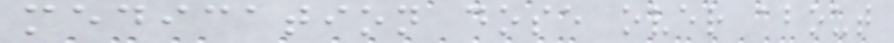medication dose over about
